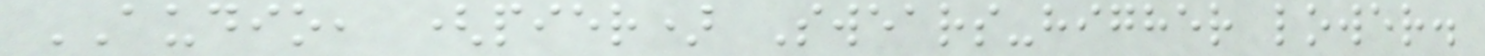AUDIO, (pier) Swears-higher lower.
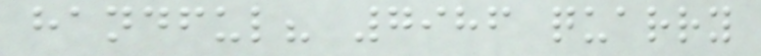handful? 7986 quarry
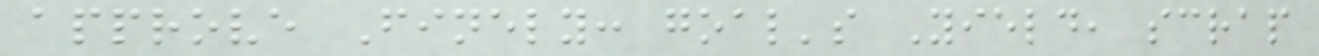approve Finely: goal's Yield, scrap
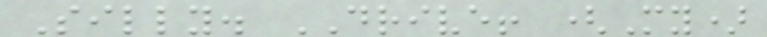Silly. DRIVE! (My)
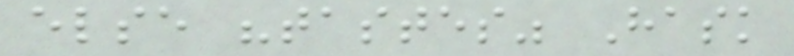else "tastes" Hask
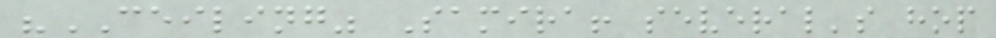"CEILING" Samira! several's hop
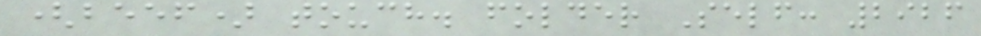(beef) touch. folder Self: 2926
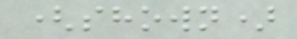(shown)
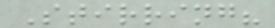Stirring?
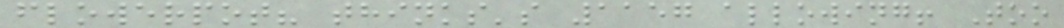flowerpot? thinks's 1157 allowing! Too
